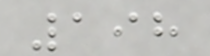198
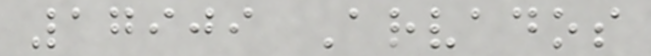17909 Arvados
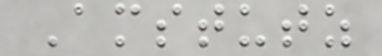Amstutz
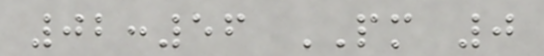02:56 PM 0
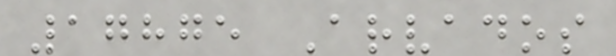17875 Arvados
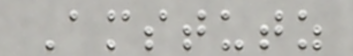Amstutz
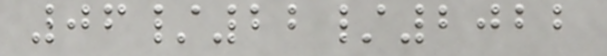06/22/2022
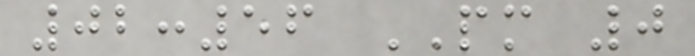02:56 PM 0
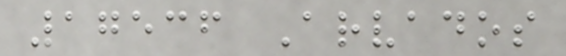17536 Arvados
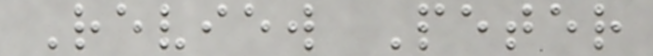Review Peter
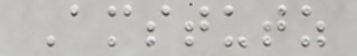Amstutz
